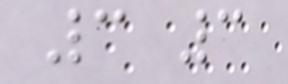3 3
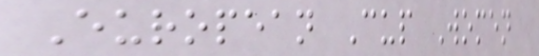European Cup Women
